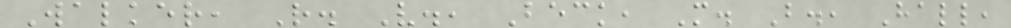Walker, R. V., Beck, M. B., Hall,
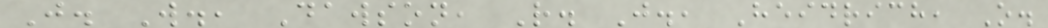J. W., Dawson, R. J., Heidrich, O.
